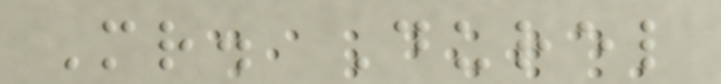Mr. Durel
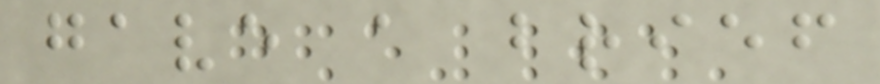gave a brief
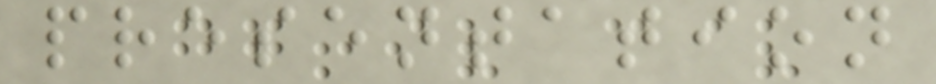presentation
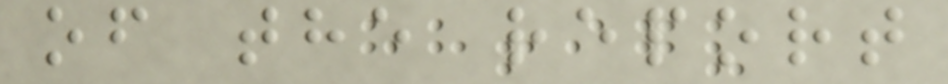of the report
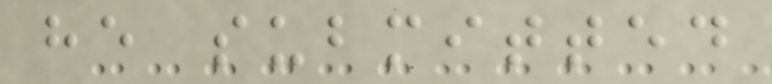he submitted
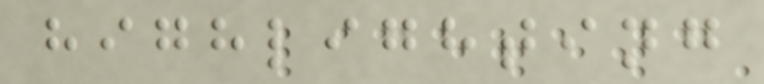highlighting
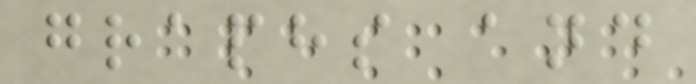graphs and
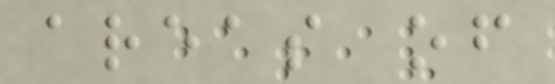areas of
